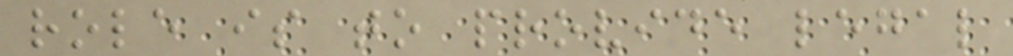role is to provide legal
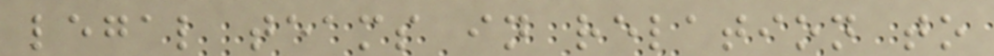legal teams in relation to
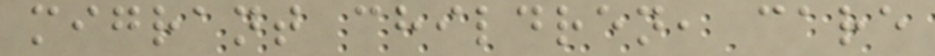migrant children, care
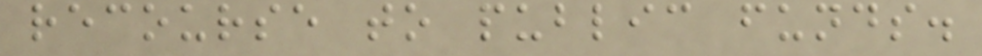recourse to public funds.
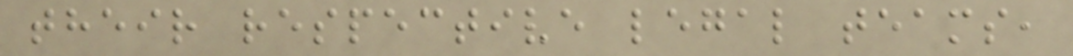their respective legal teams,
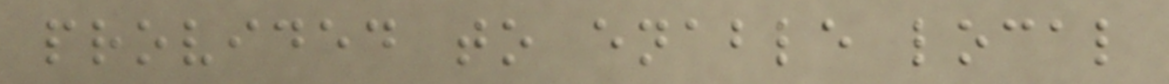provided to enable local
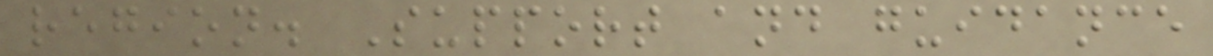region. Support and guidance
